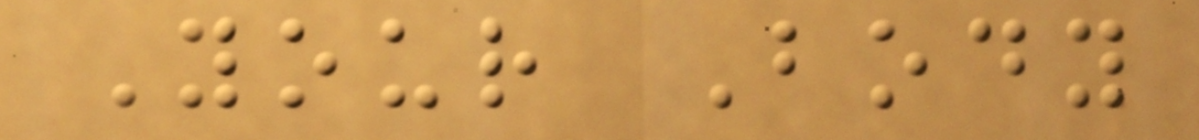Your Body
